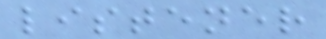listener
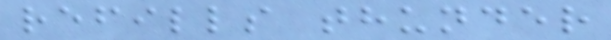refills thunder
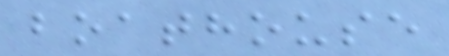boathouse
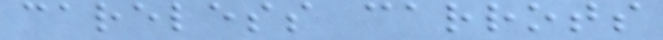careless carrots
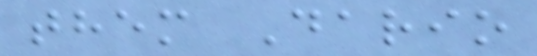them Dario
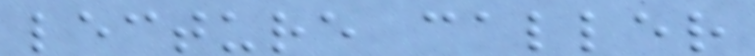lecture caller
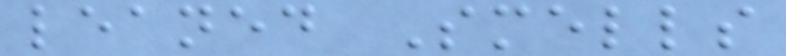leaned Smells
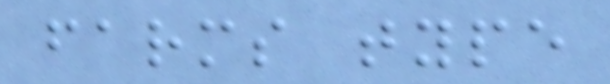farms type
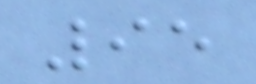95
